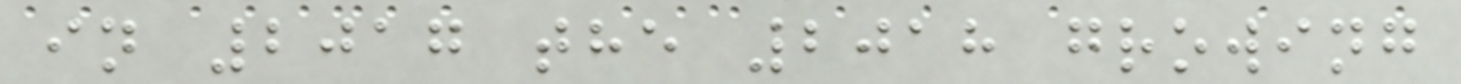in 2017 the 2018 growing
